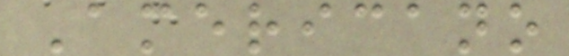Americano
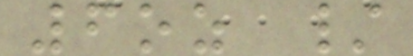6oz /
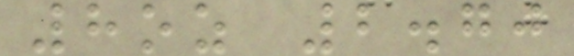8oz 2.70
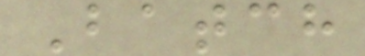Batch
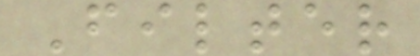Filter
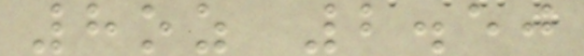8oz 2.50
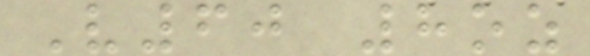V60 8oz
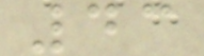43
